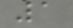1
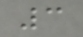3
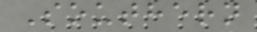Southern
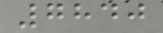7840
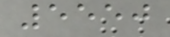5550
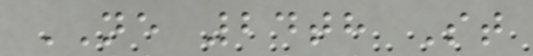NE 24th St
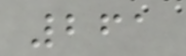261
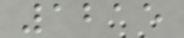1215
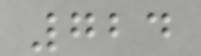724
